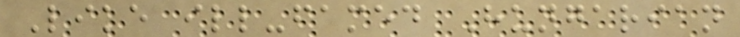Like ill-famed Hungarian
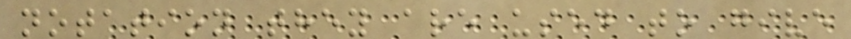notation they are used to give
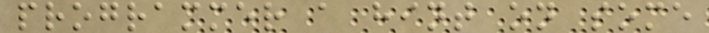programmer a hint on some
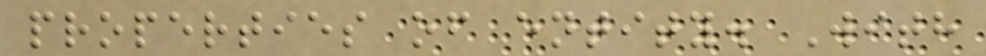properties of entity. With
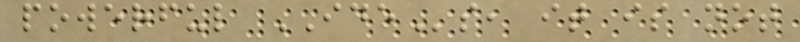powerful IDEs, it is not
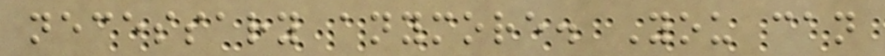necessary anymore. You can
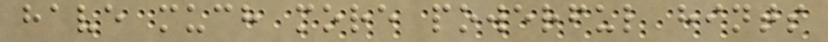have much more powerful hints
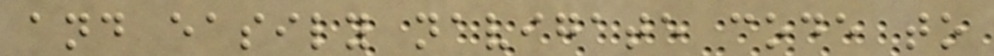and easily navigate code to
